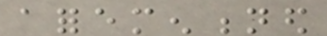aforementioned
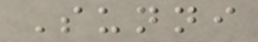Sunni
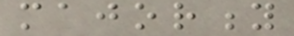majority
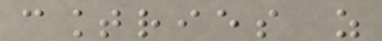countries as
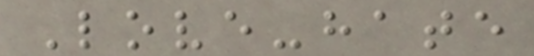Love-hate
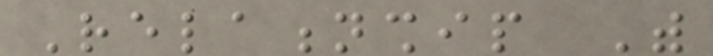Relationship With
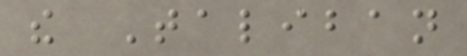the Taliban
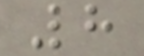8
